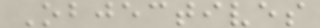Objectives
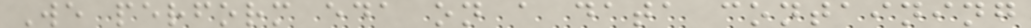We perform eda on a data containing
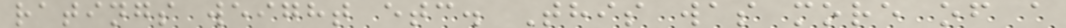ratings weight etc. This was more of a
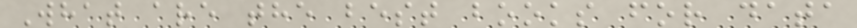What are the best books for data
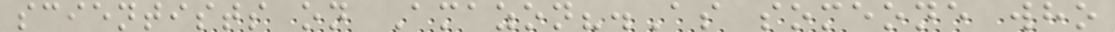scientists on Amazon?.As someone who
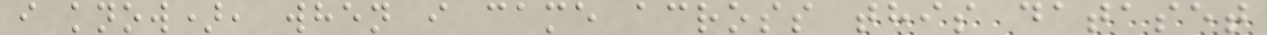i know), when i came across this dataset
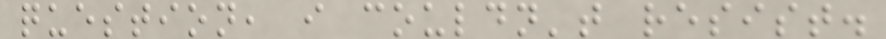question, i couldn't resist.
